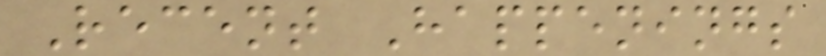Recent Happenings
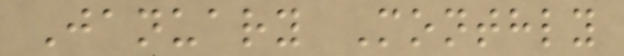January Monthly
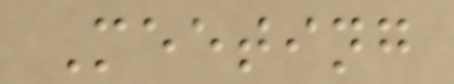Meeting
